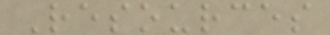Resources
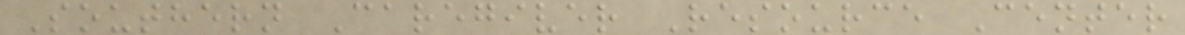Southern Caregiver Resource Center
